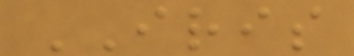IRIS
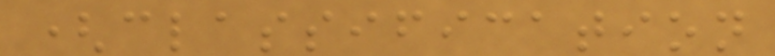(classification
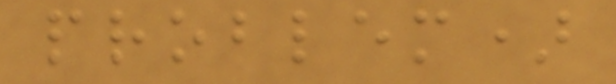problem)
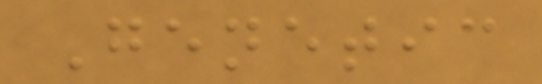Genetic
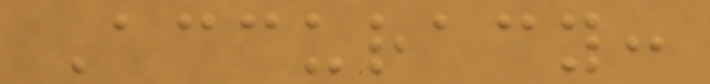Accuracy:
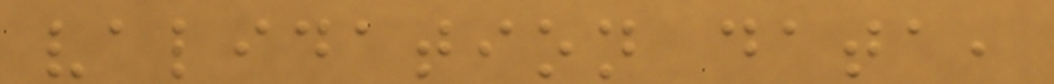validation data,
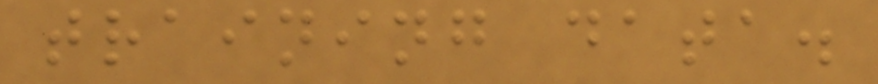training data.
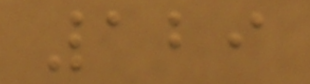129
